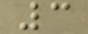3
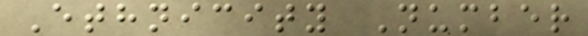Ethnicity Number
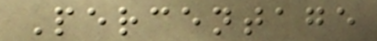Percentage
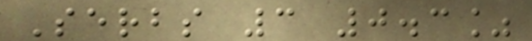Serbs 3 0.3%
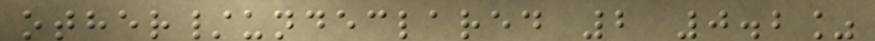other/undeclared 2 0.2%
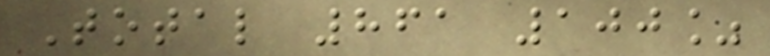Total 861 100%
